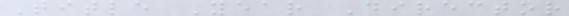Title Year Director
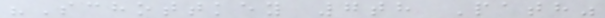"Schottkey 7th Path"
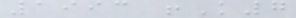1993 !K7
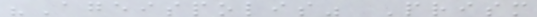"Ageispolis" Prism
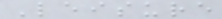Leisure
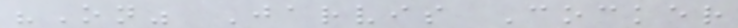"On" Jarvis Cocker
